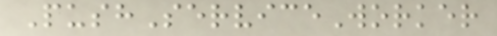PushServiceWorker
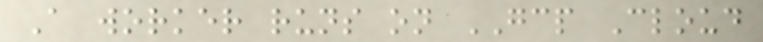A worker runs on GCP Cloud
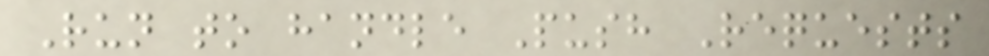Run to handle Push Requests
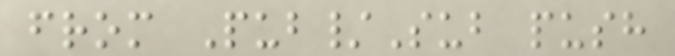from Pub/Sub push
